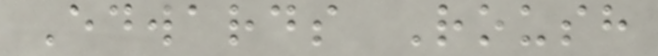Edwards Roush
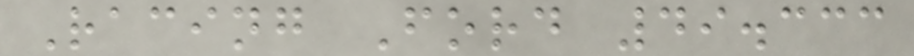Racing Ford 49.333
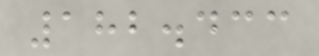182.433
